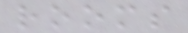rooms
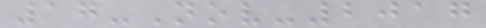17-Nov-2017
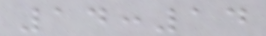14:14
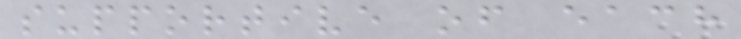supportive of each
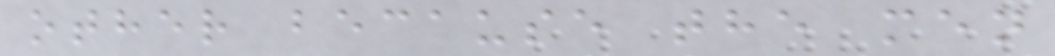other because the men
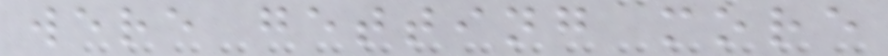were getting more
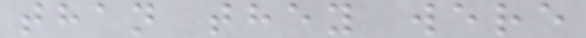than they were
